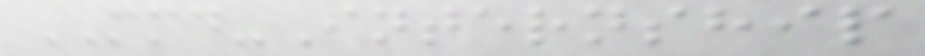MMD-Internship
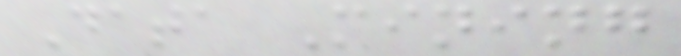Data Mining
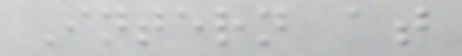Intern at
